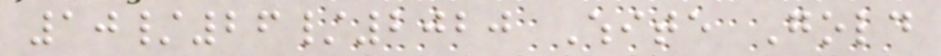10/26/2020 White Gold
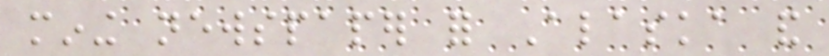mining newspaper for Alaska and
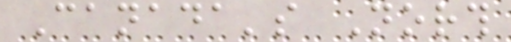Canada's North
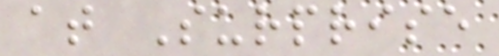at Surprise
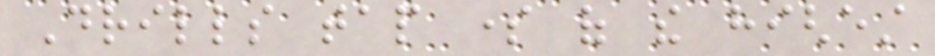Drills tap some of the highest
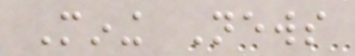Mining News
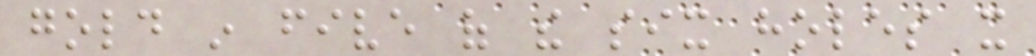gold in five of the six holes it
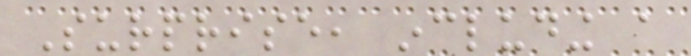Surprise, including a
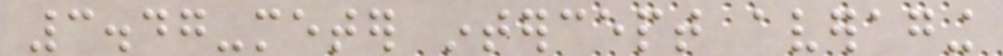3.47-meter intercept averaging
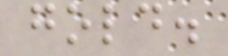gold.
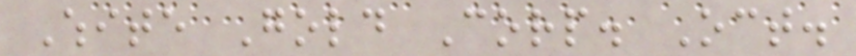White Gold Corp. Oct.
